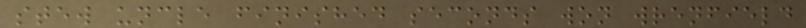stew uncle finished seconds won wrenfield
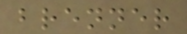brenner
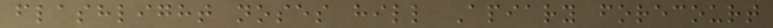flashlight noses hill Apiary forecourt
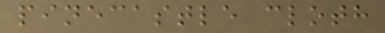pinecastle cloth
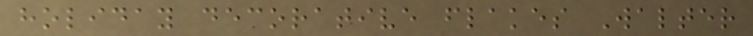holiday decorative flakes Walter
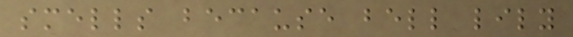smells because bell lily
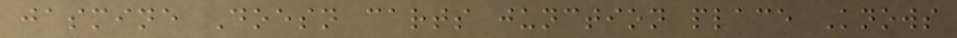jasmine Doesn carts junction place Knows
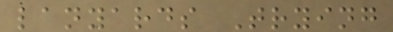lanyards Trying
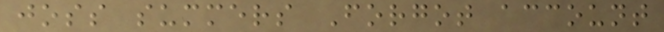joss summers Forgot account
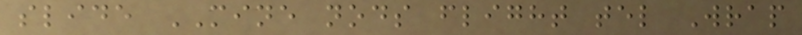slide MINE nods flight tel Wrap
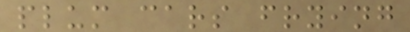plum cars frying
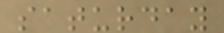saturday
